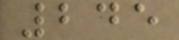245
